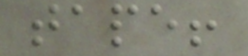tape!
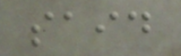said
